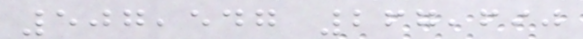507,547 267,690
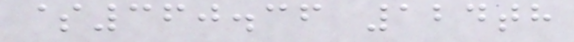$360.36 124th
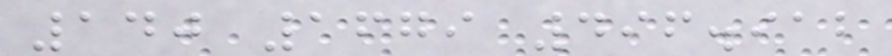140 1679 496.912
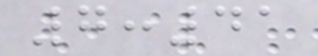7:41
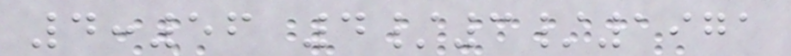4:56 4/3/1971
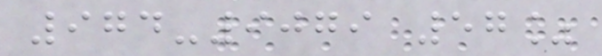974-9079 57%
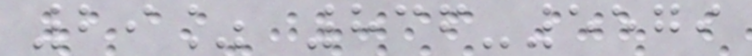29% 836-5579
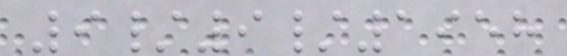9/9/1958
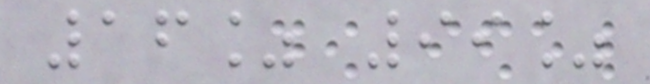16% 99%
